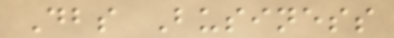Dbs Business
